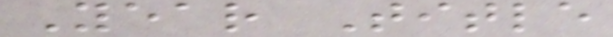Year Title
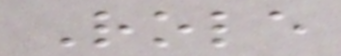Role
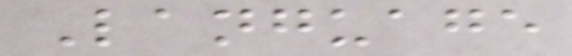Language
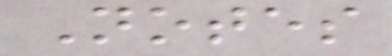Notes
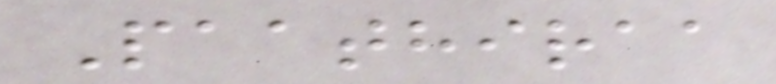Paathiraa
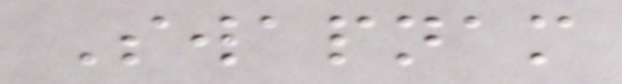Swapnam
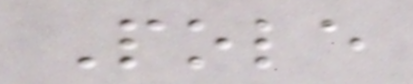Pole
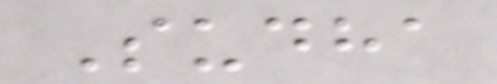Sudha
